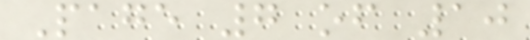Page 7 of 10
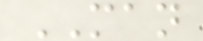MAN
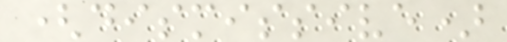(dismissive)
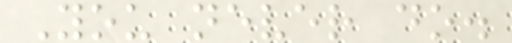You never do.
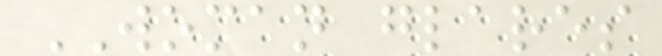WOMAN glares
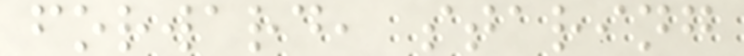forward, staring
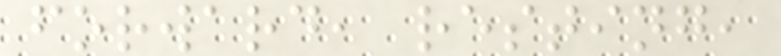forward, resting,
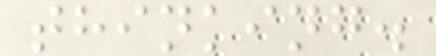thinking.
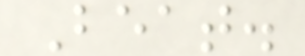Beat.
